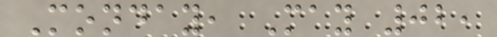Monday, May 02,
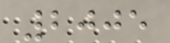2005
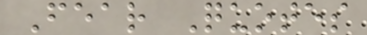Fear Quotes
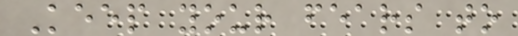Keep your fears to
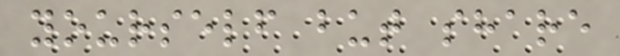yourself but share
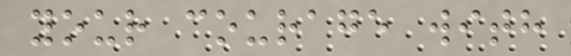your courage with
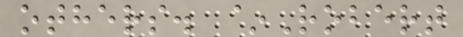others. ~Robert
